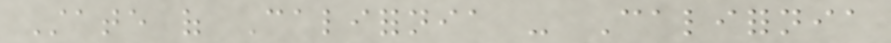State of California - California
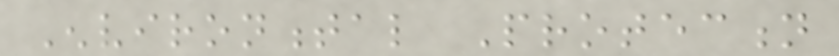Environmental Protection
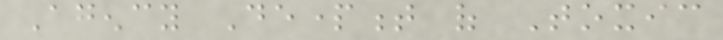Agency Department of Toxic
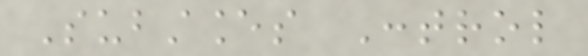Substances Control
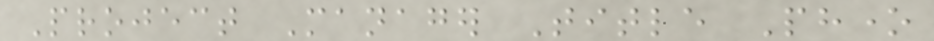Project Manager Title Phone
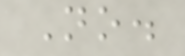No.
